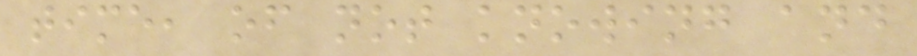time, of not knowing and
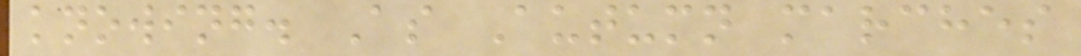knowing. As Autumn marches
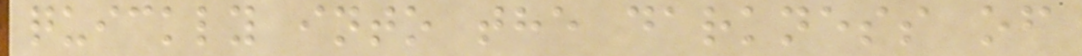quickly into the darkness of
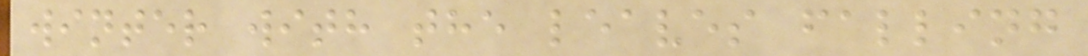winter with the leaves falling
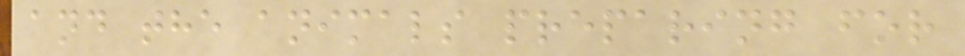and the animals preparing for
